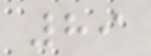89
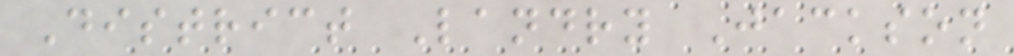District Landry Jackson
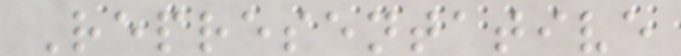Representative
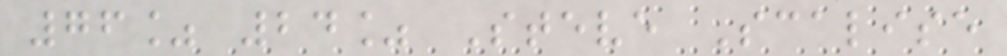76% 24% Steve Scalise
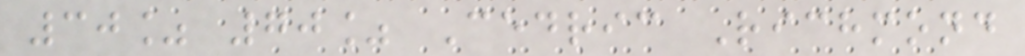30% 70% Cedric Richmond
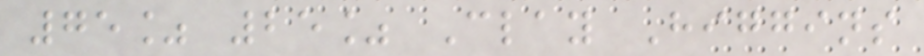75% 25% Clay Higgins
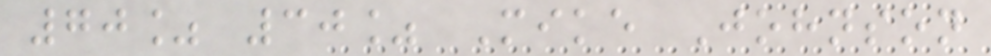70% 30% Mike Johnson
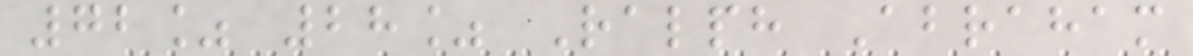72% 28% Ralph Abraham
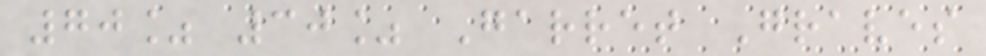70% 30% Garret Graves
